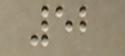52
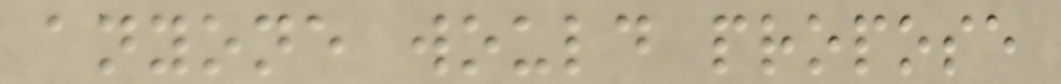anyone would propose
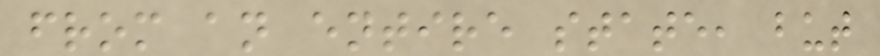from an entire state, but
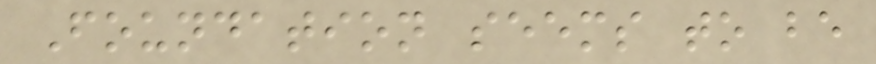Foundation seems to be
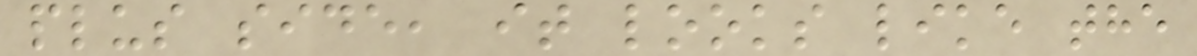plus side, it looks like the
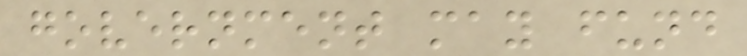government may fund
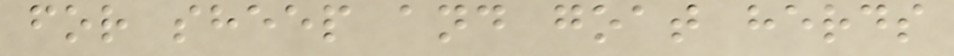for sheep and goat herds
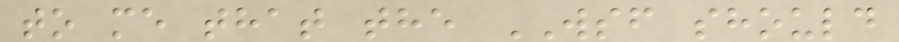to me that the WSF should
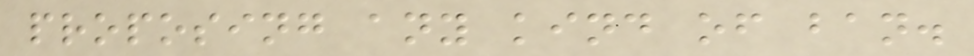proposing any kind of ban.
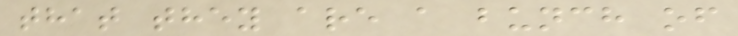that they are a bunch of
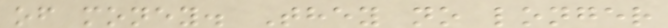of money. They no longer
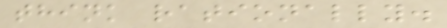think rationally.
